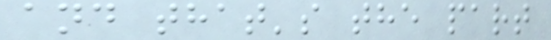and that's the part
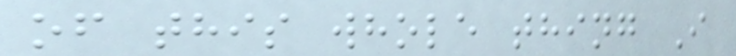of this whole thing I
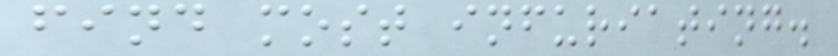find most infuriating.
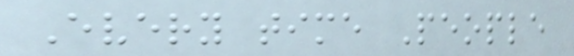Every time People
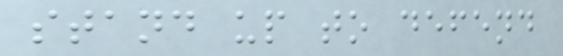stand up to defend
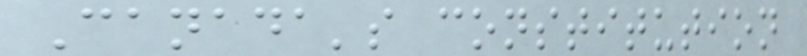Canada's constitution
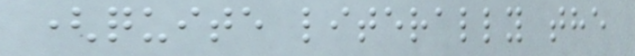(quite literally the
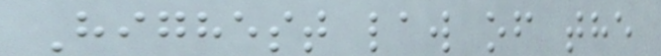Highest law of the
